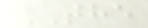THE
